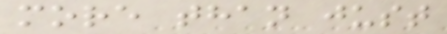more than just
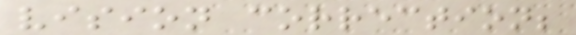vision correction;
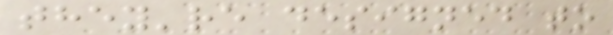they're designed to
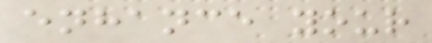enhance your
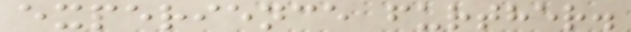experience further.
